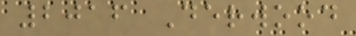2016 Derwood
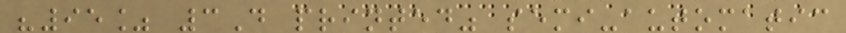"95% 3D printed" semi-automatic
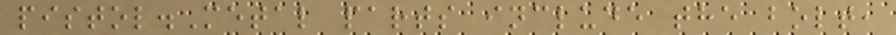pistol.Metal parts include the bolt,
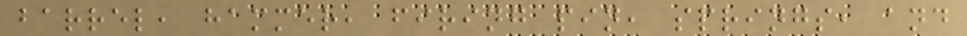barrel, hammer, firing pin, springs, and
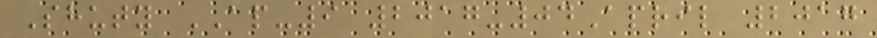Shuty AP-9 2017-04April 2017
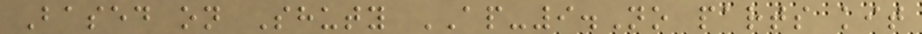Based on Shuty AP-9.No parts kit
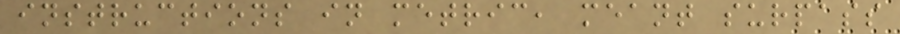instructions in metric, meant surpass
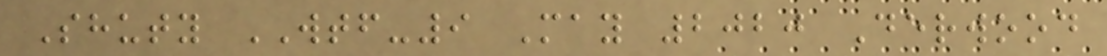Shuty WTF-9 May 2020 Derwood
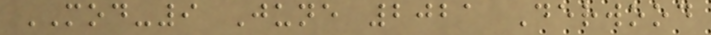MOD-9 June 2021 Derwood
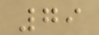79
